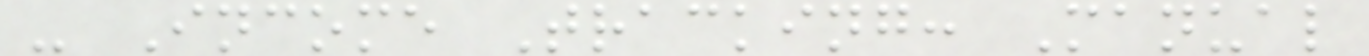- Income Tracking: Manual
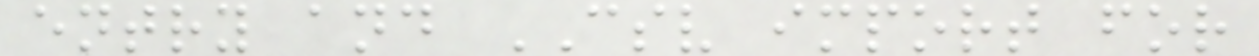entry and CSV import for
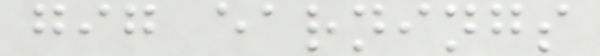gig earnings
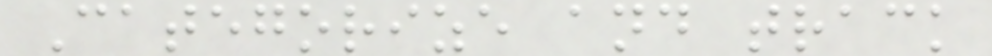Categorize and track
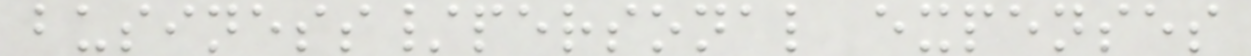business/personal expenses
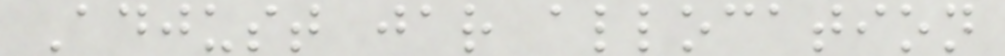Adjust jar allocation
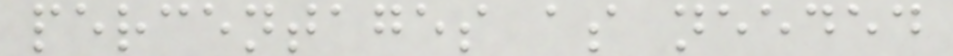percentages as needed
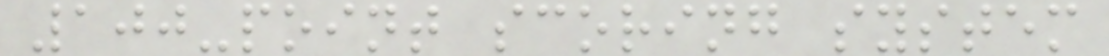100-point scoring system
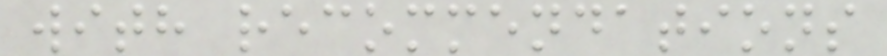with recommendations
